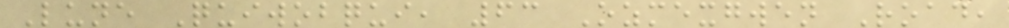Lune Quiwobqui, 63 Ozmexgwen Road,
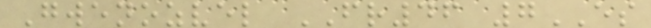Gwenozvel FR46 7ES
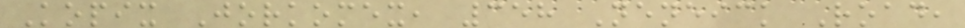Kopix Jorkomex, 358 Neneick Road,
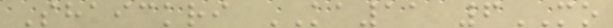Shaickri KA11 6MO
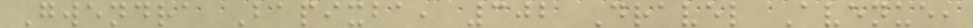Gwendra Bapixba, 302 Dravel Avenue,
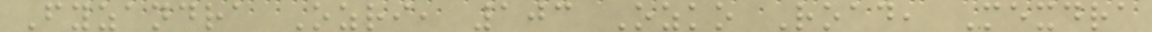Fyzandra Ozri, 103 Ozko Road, Mexdra
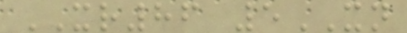XR86 5XN
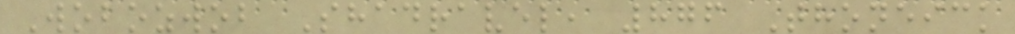Wobozwob Shadravel, 876 Thoneick
